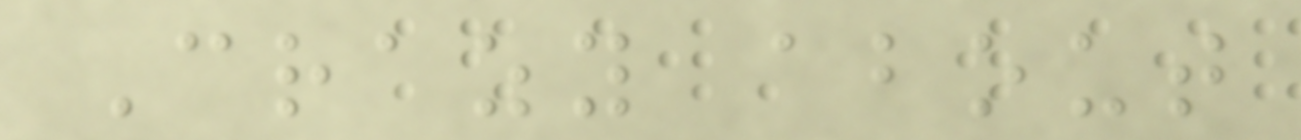Crazy about
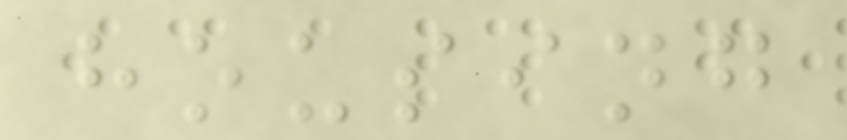housing
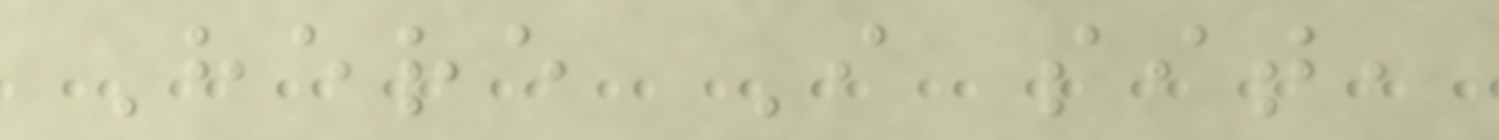Here I sit,
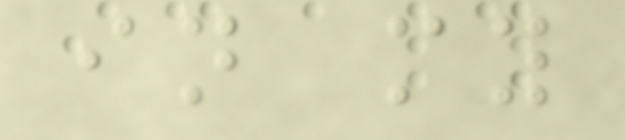in my
